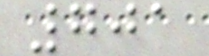701
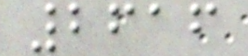2616
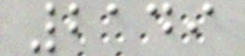2149
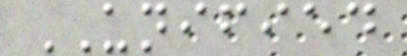UNIFIED
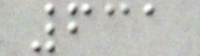631
